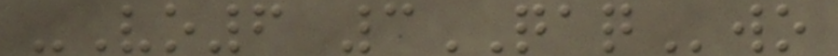-Vo6 3QAQwo
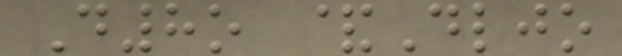D8o &Dljo
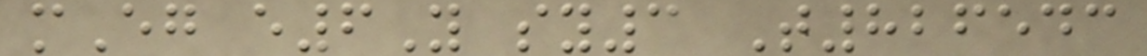mEg e6Y sy3 T826543
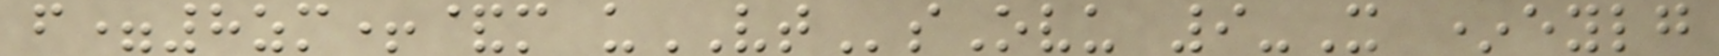f=8zm+&m uVTsOvu 9-X *eylg
